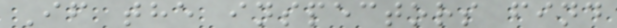If the inspectors find
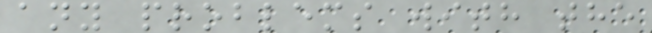any problems with the
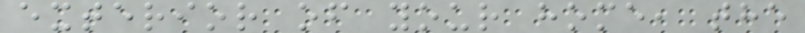exterior of your home, the
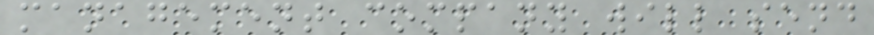management company will send
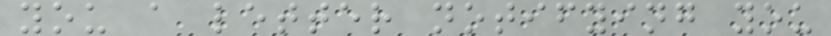you a letter notifying you
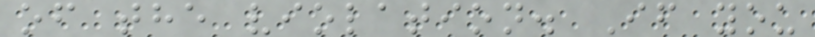of the violation. If you
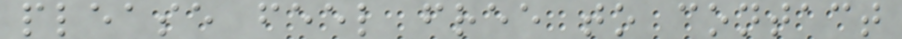please feel free to contact
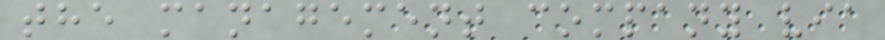the management company via
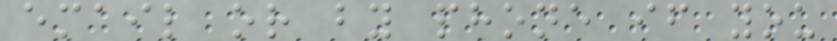email or by phone if you
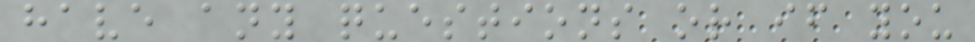have any questions or if you
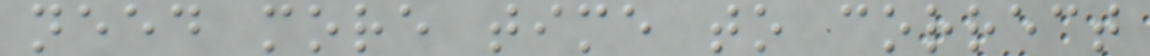need more time to correct
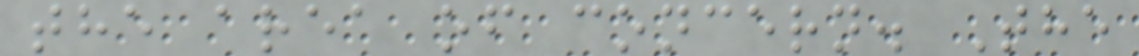the area of concern. The
